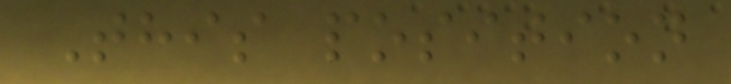This position
